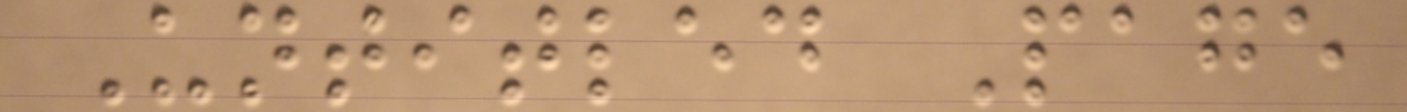Untitled Page
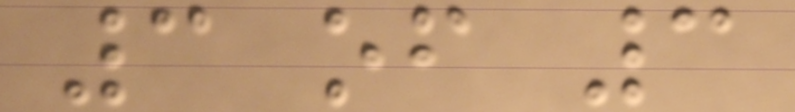3 of 3
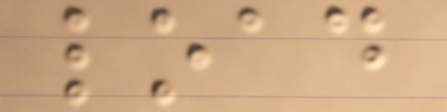load
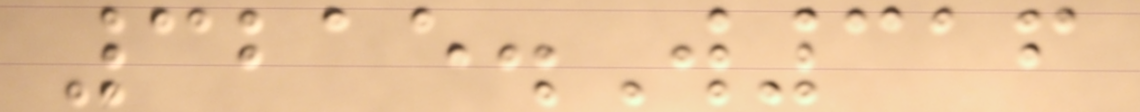3215.W316
